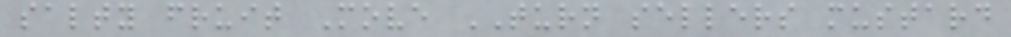salty fruit Move TURN sellers mustard
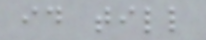id till
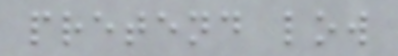pretend low
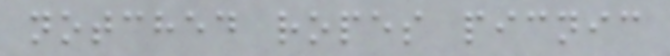notched ropes picnic
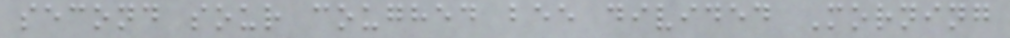second sour coughed bee divided Morning
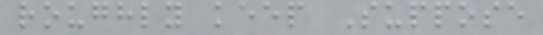roughly keep Suppose
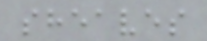sheaves
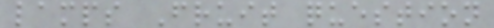lamps Fruit question
